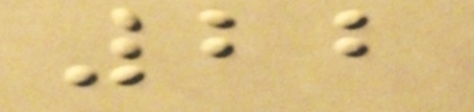22
